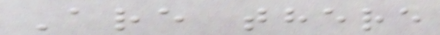Are there
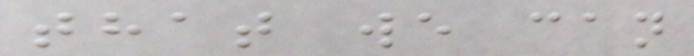that we can
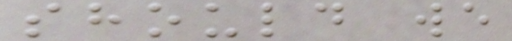should we
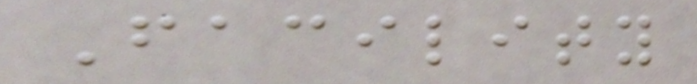Facility
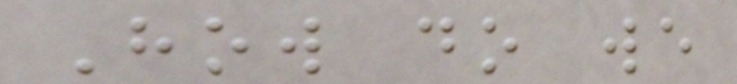How do we
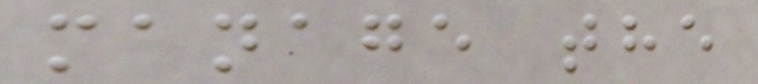manage the
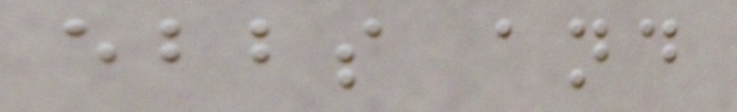ebbs and
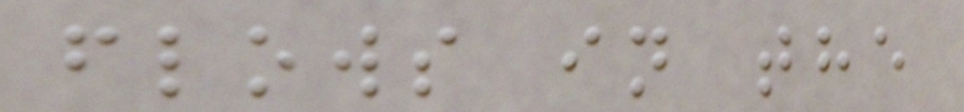flows in the
